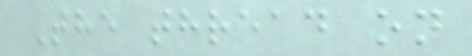The thread on
